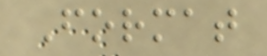Format
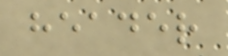header
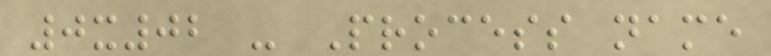0x02 - Process name
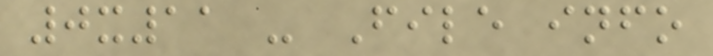0x11 - File info
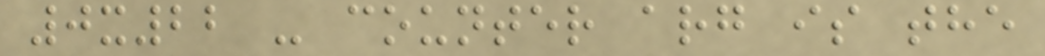0x22 - counter arg is the
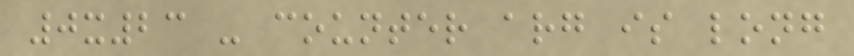0x23 - counter arg is long
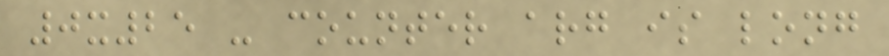0x25 - counter arg is long
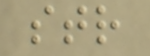str
